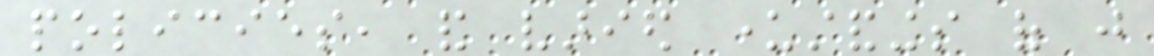policies, and varied understandings of just
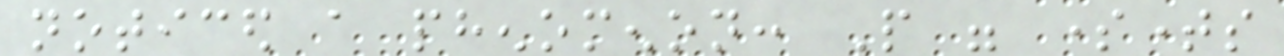noticed a phenomenon: People were sometimes
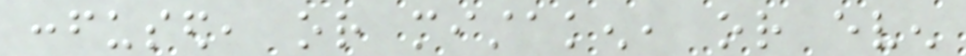confused, or mistaken, or even
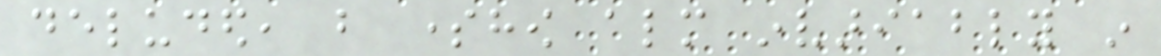deluded, but somehow almost invariably in
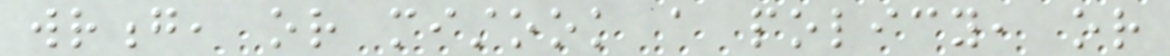wrong, or mistook a policy, or
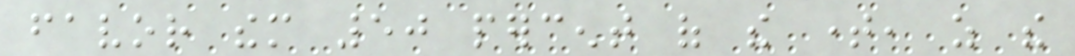favor them 50 percent of the time, as the
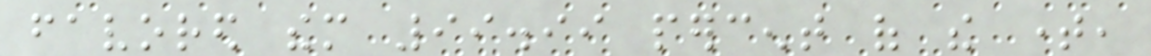favored them 99.99 percent of the time,
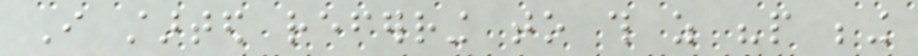I started referring to this as "people being
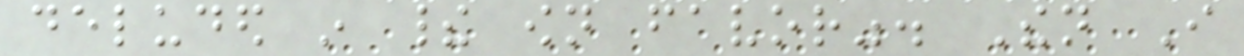deluded in their own favor". Then I
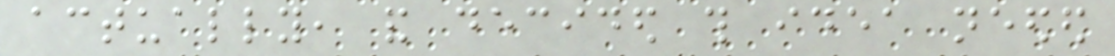actually, and decided this idea needed
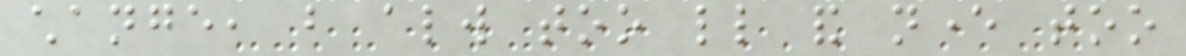change, but always too little and never too
